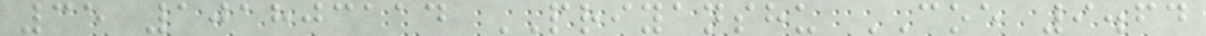35 101803114 PRIYANSHU COE 9.64
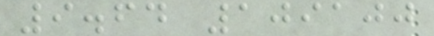9.64 109100
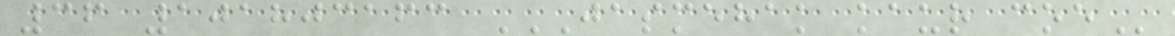36 101803163 JASMEHAK KAUR COE
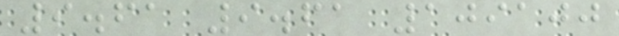9.61 9.61 109100
